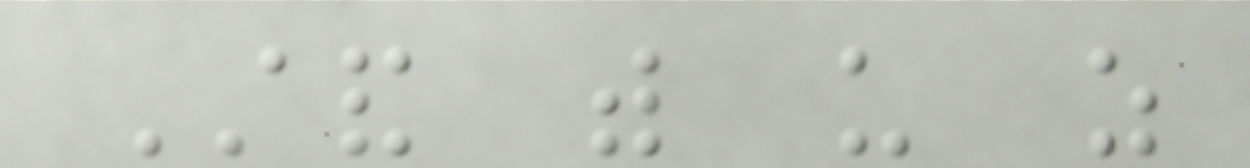Stand with us as
